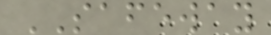SAFEWAY
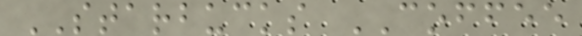STARBUCKS COFFEE
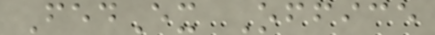FedEx Office
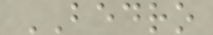BEDRO
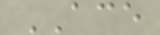ACE
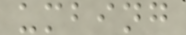umbing
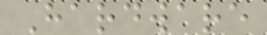Hardware
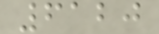6120
